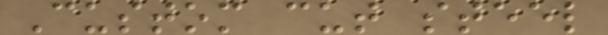Custom cut steel
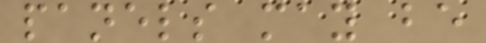panels may be
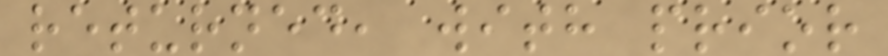returned, with prior
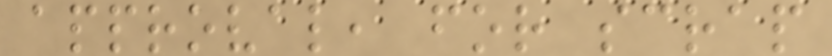approval, for scrap
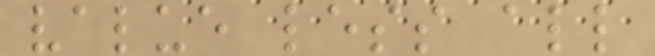value less all
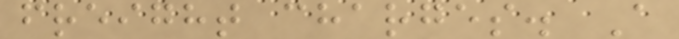freight charges. A
